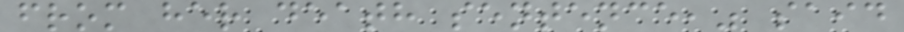from her death sentence," said
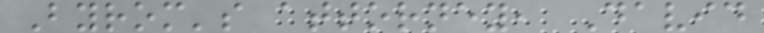Byrom's attorney, David
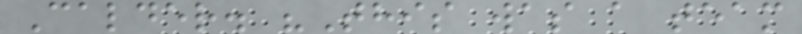Calder. "This was a team
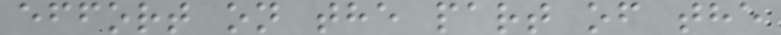effort on the part of the
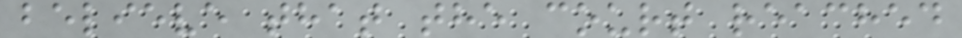believe that the court reached
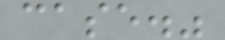case."
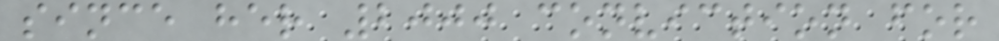since her 2000 conviction for
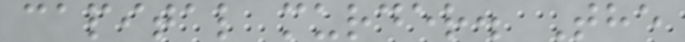capital murder. The
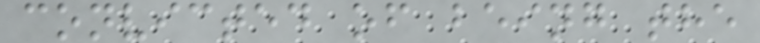convicted of being the
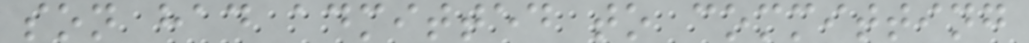son had admitted to committing
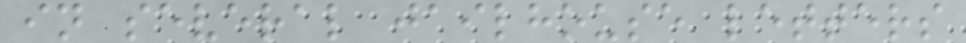in several jailhouse letters
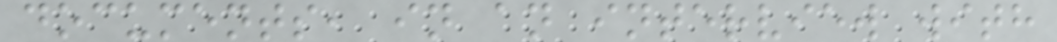documents, in an interview with
